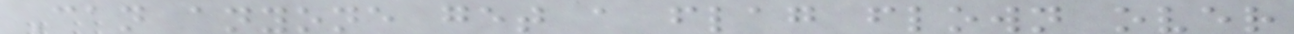Can anyone get a flag flown over
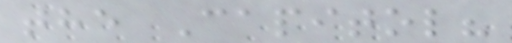the Capitol?
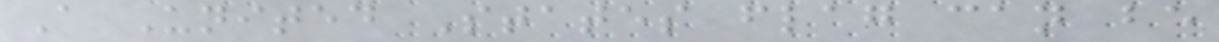A United States flag can be
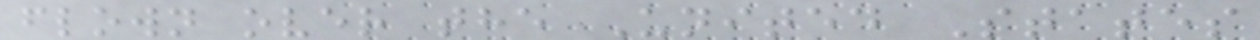flown over the United States
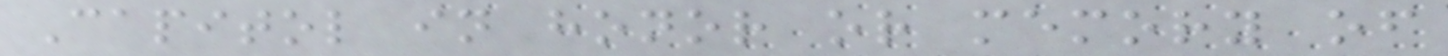Capitol in honor or memory of
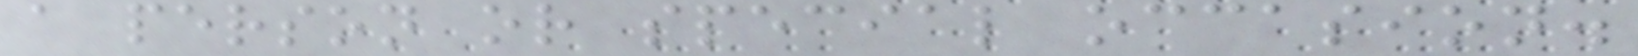a person or special occasion.
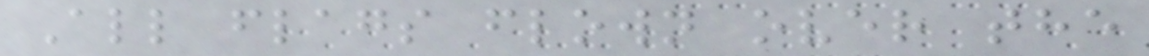All flags flown over the
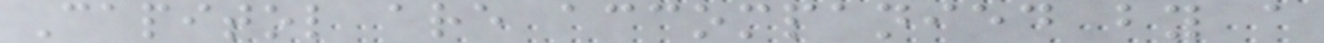Capitol are accompanied by a
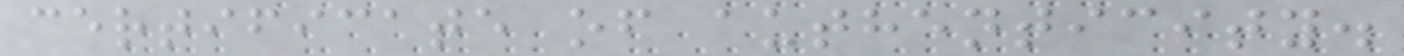certificate of authenticity.
